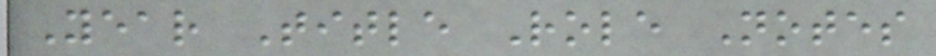Year Title Role Notes
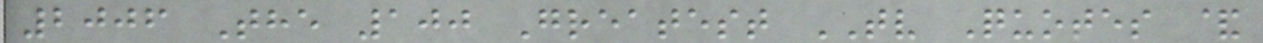2006 The 100 Greatest TV Quotes &
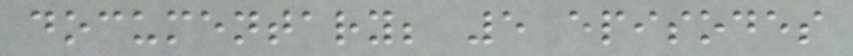documentary; 5 episodes
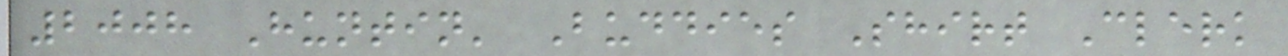2008 Huntin' Buddies Shirt Clerk
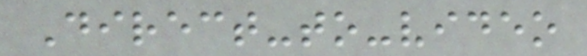Direct-to-video
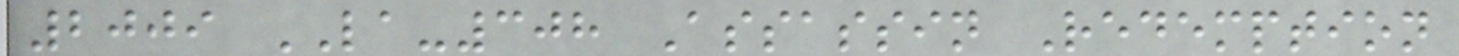2009 LA-308 Assassin Redemption
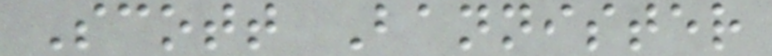Scott Bannister
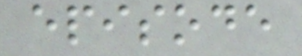episode
